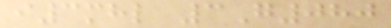i3mhl 3G080
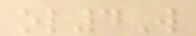ol4W
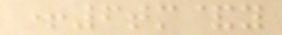+6tm&y
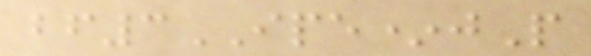bf3IPE*jP
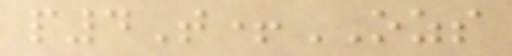p4T+OZS
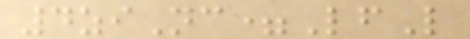4ziNc=LfL
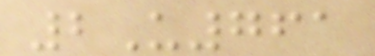2U761
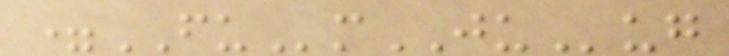=FUmJUug
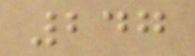247
